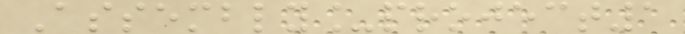Assembly_project1
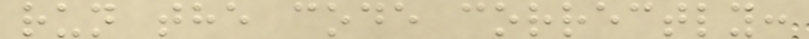run the code correctly:
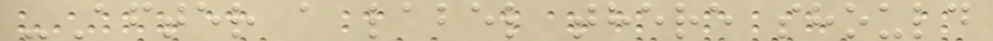-After a label there should
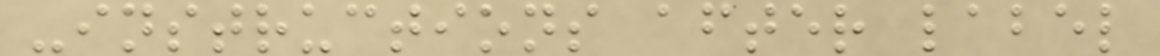-instructions after label
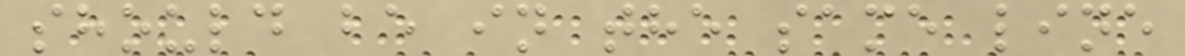should be in the same line
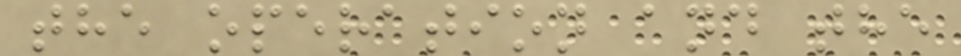the operation and the
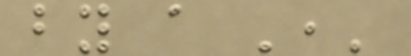by a ','
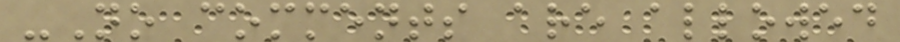-No comments are allowed
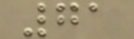71
